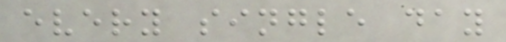every single day
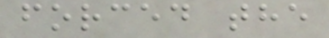forced the
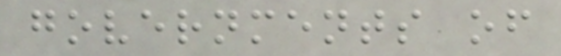governments of
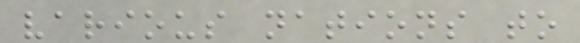various nations to
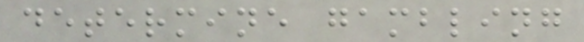determine gambling
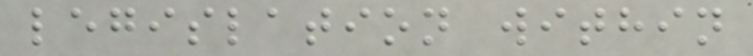legislation within
